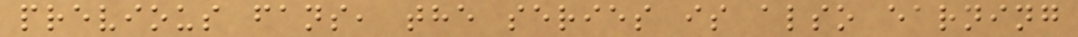previous fans, the series is also earning
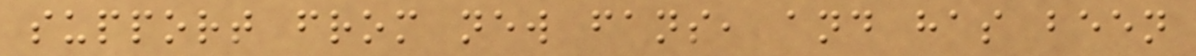support from new fans, and has been
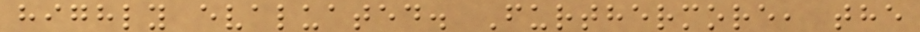highly evaluated. Furthermore, the
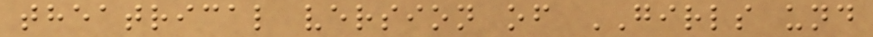theatrical version of GIRLS und
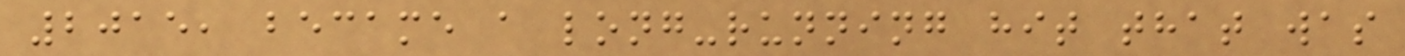2015, became a long-running hit that was
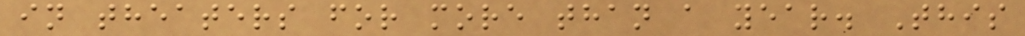in theaters for more than a year. This
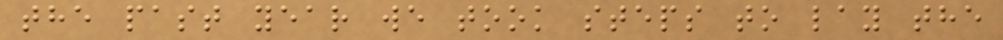the past year we took steps to lay the
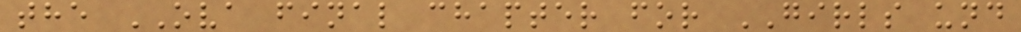the OVA final chapter for GIRLS und
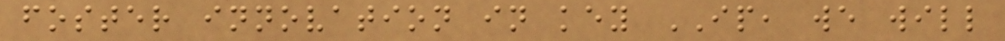foster innovation in key IP, we will
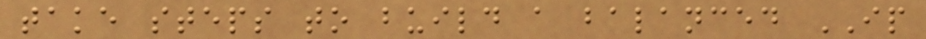take steps to build a balanced IP
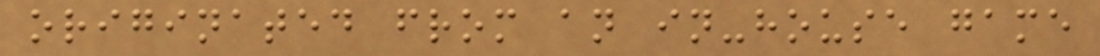originated from an in-house game
